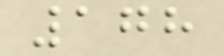178
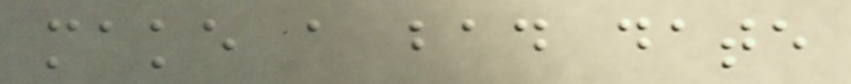make a bad date
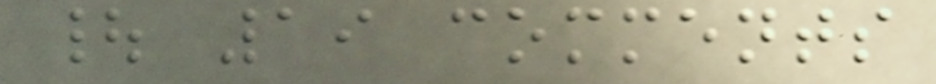| 19 comments
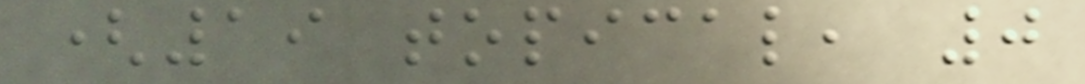(19 topical, 0
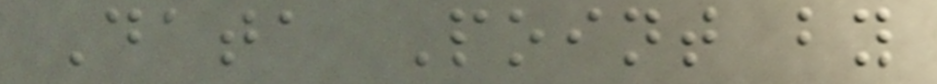Data Point by
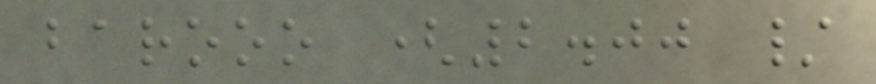barooo (2.00 /
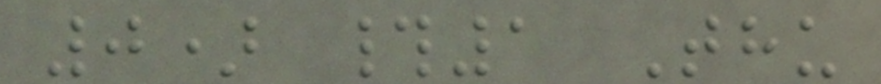0) #1 Thu
